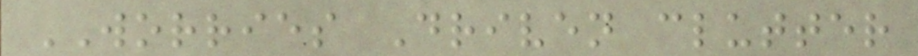WORRIES Driven clutter
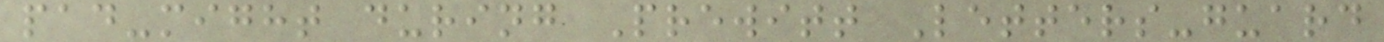pad-might during Prewitt Letters-guard
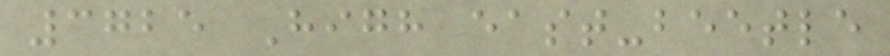3725 High east-beetle
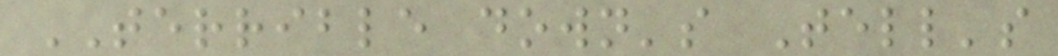TERRIBLE down's Tell's
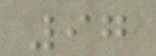97
